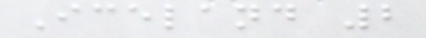Iceland 2
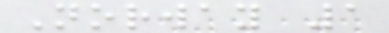Norway 1
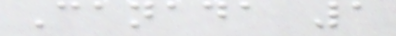Canada 1
